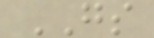GS
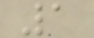1
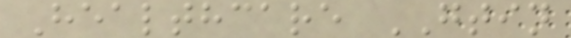Healthcare GTIN
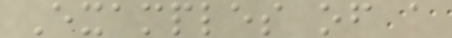Examples of a
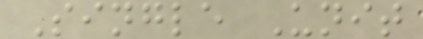Single Unit
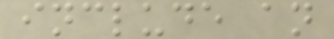include an
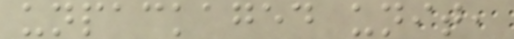unpackaged unit,
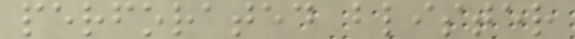perforated blister
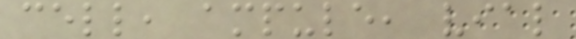cell, ampule, vial
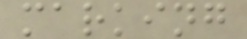marking
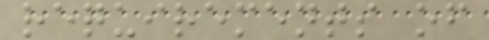requirements of
